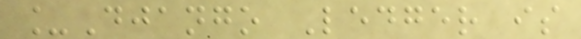_Django Ledger is
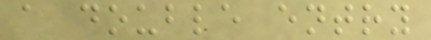a double entry
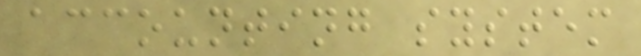accounting system
